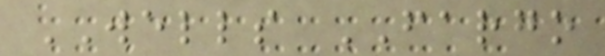WELLS FARGO
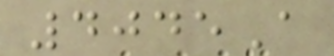4045A
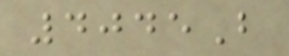4045B
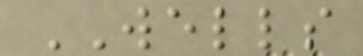WELLS
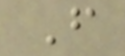F
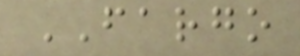FARGO
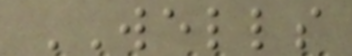WELLS
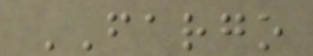FARGO
